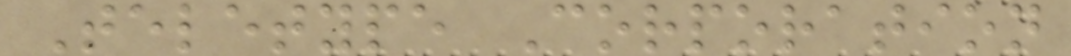Teletype Corporation
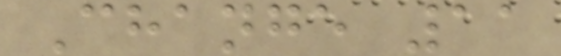Change 11
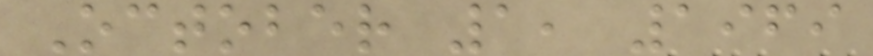October 1, 1969
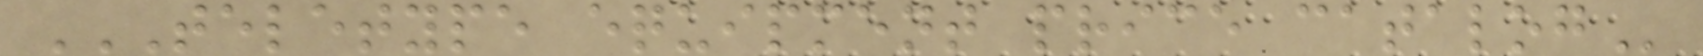TELETYPE EQUIPMENT PRICE CATALOG
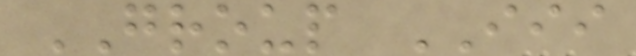GROUP III
